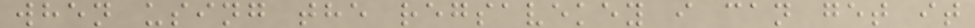when using the regsavekey i can get it
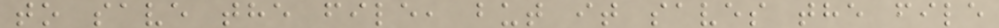to save the file, but it saves the file
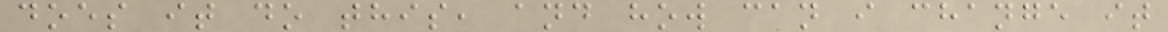does it do this, and how can i change it
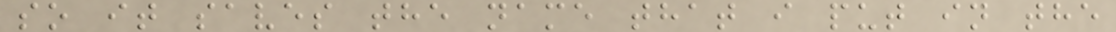so it saves the name that i put in the
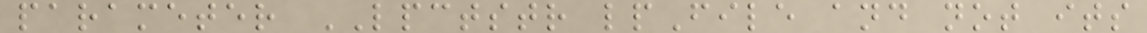parameter LPCTSTR lpFile and not its
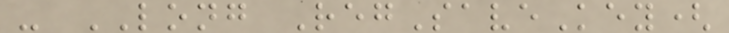- LONG RegSaveKey(
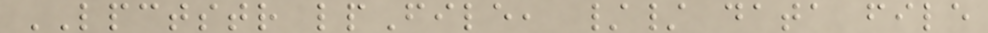LPCTSTR lpFile, // data file
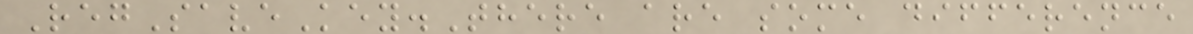RegSaveKey.There are some difference
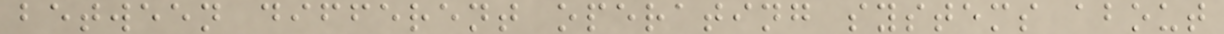between different operating systems about
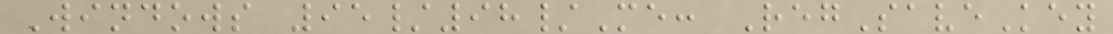Windows 95/98/Me: RegSaveKey
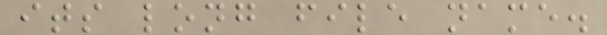its long file name.
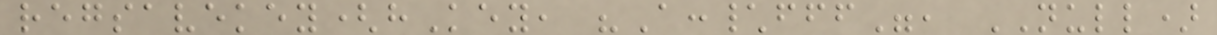regsavekey(hKey, "A:\fff", NULL)
